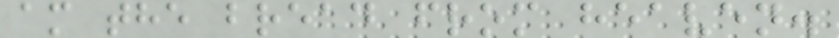am the bread from heaven.
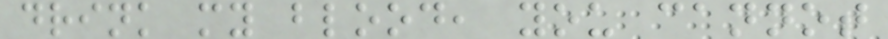drink my blood, you cannot
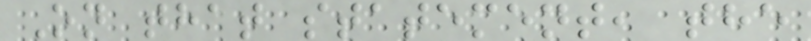On that statement, the
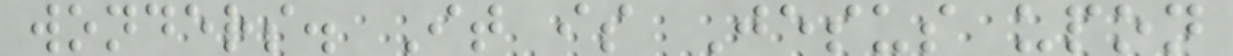wonders. It is Jesus upon
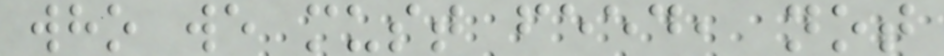who we must feed, not
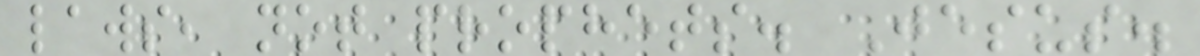laws, not prophets. Jesus.
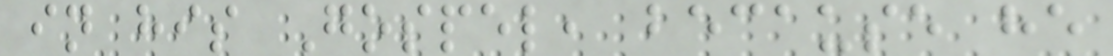in his Gospel, because he
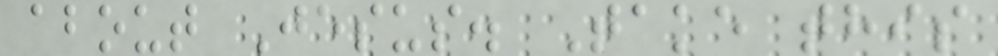about Jesus. Take this
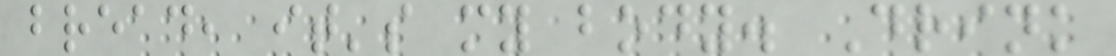bread, it's my body. Drink
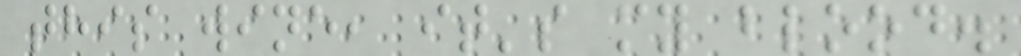this wine, it's my blood.
